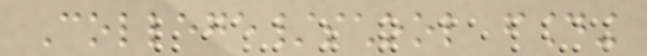College/school founding
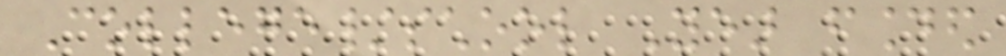College/school Year founded
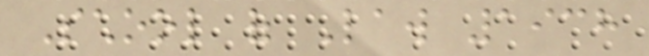School of Law 1938
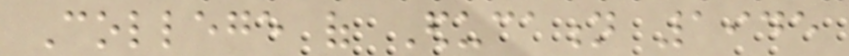College of Education 1945
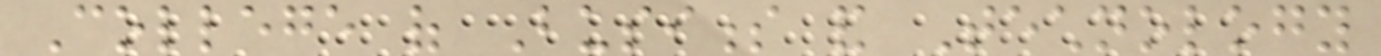College of Business and Technology
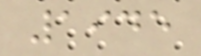1945
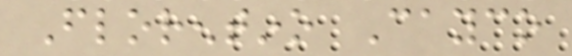Florentino Cayco
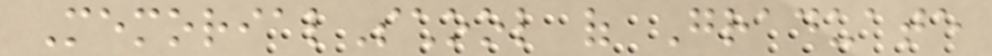MemorialSchool of Graduate
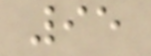95
